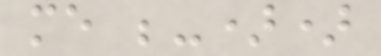me ;-))
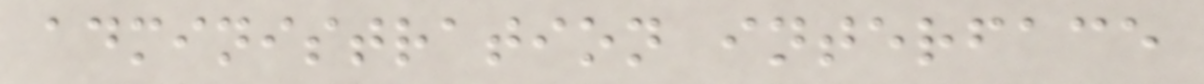administration interface
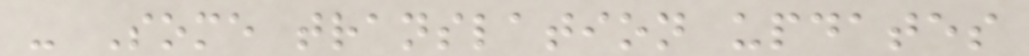- Some translation updates
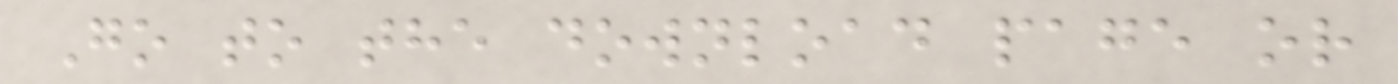Go to the download page or
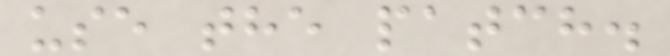use the patch.
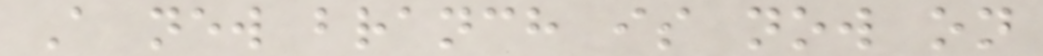A new branch is now on
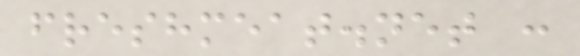freshmeat.net :
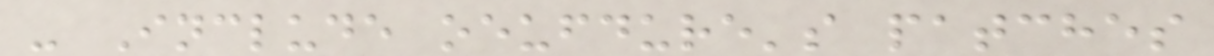- Include oeufdure's patches
